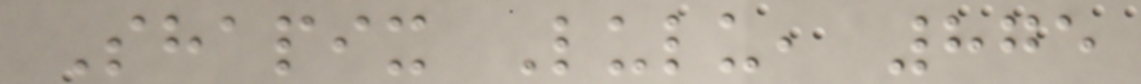Shapix Lulu, 875
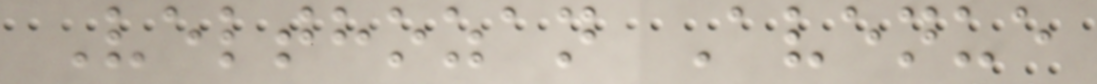Velthozan Avenue
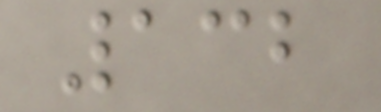132
